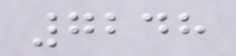7248
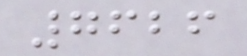7626
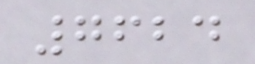7624
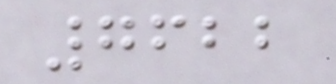7622
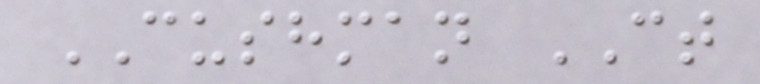CUSHMAN CT
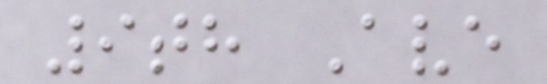9th Ave
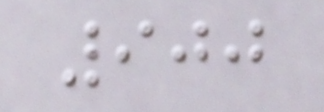900
